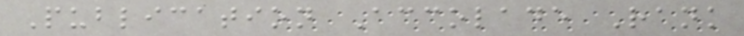Publication Accolade Rank
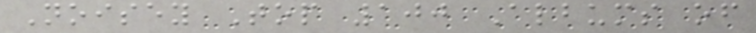Noisey Top 100 Albums of
